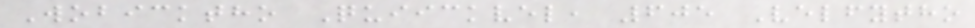Wobicktho Quiickvel, 605 Velfytho
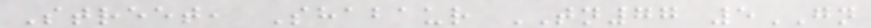Street, Shabaur TN77 5GN
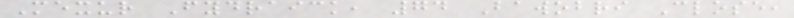Mexur Fydraick, 74 Bawobri Close,
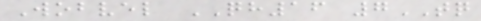Wobvel QH16 7TQ
